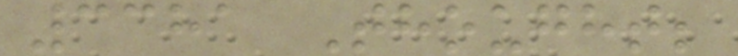3381 Thought;
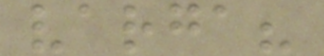varga?
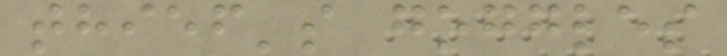thief's goggles
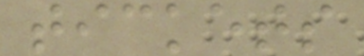tickets
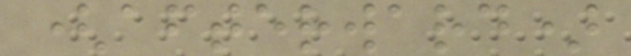(afterward)
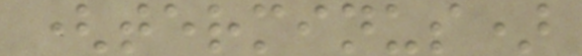(terminus)
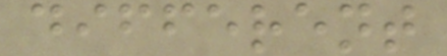different
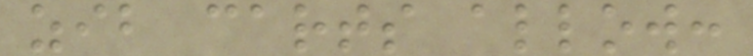zib carts allow:
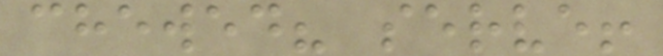chewed? serve!
